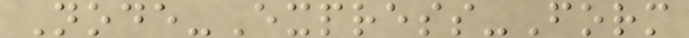Node-Express-Form
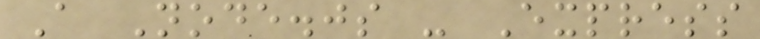A Node.js - Express
